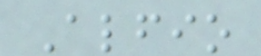Alfio
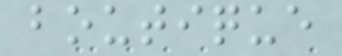boutique
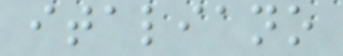italiano
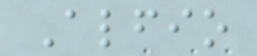Alfio
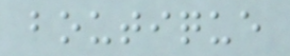boutique
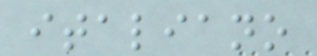italiano
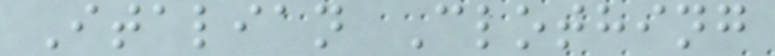Italian Clothing
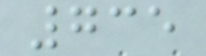735
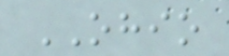OHIO
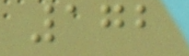172
